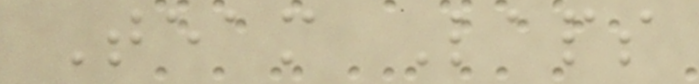Team Laps
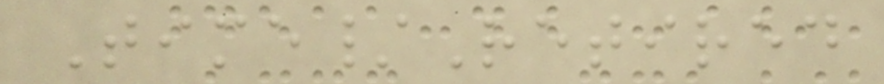Time/Retired
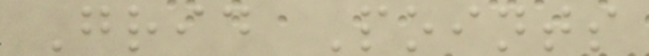Grid Points
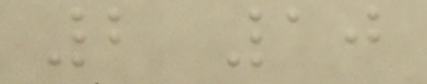2 10
